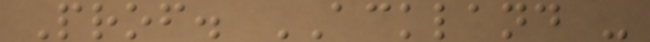Prof. ACKLAND -
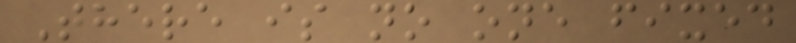There is no one fixed
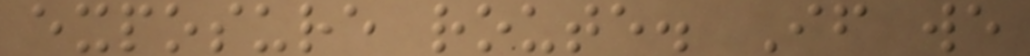exposure route. If we
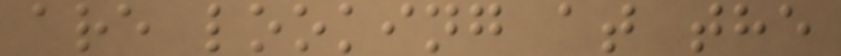are looking at the
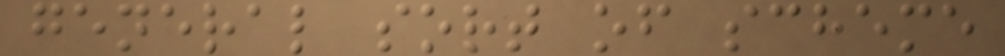general sort of scheme
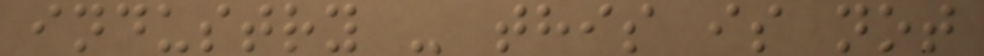industry - this is not
